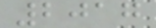2017
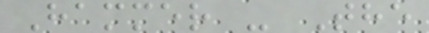Hammer - The
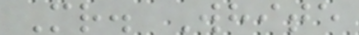Mr. White
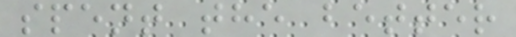spent the better
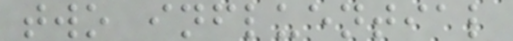two influential
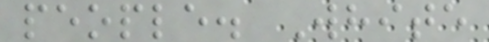people. White
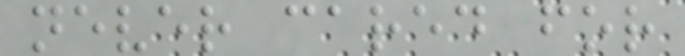never cared for
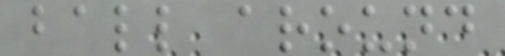ball around
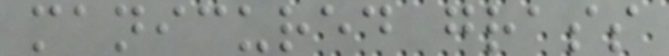manicured grass
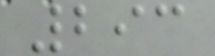293
